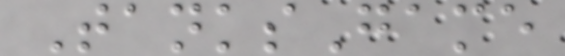TanksGame
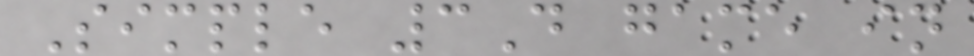Simple 3D game in
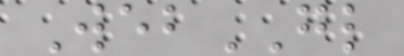WebGL
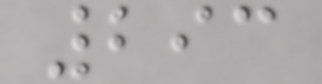293
